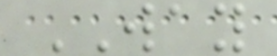WAY
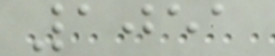1051
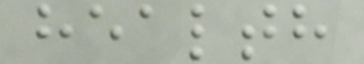health
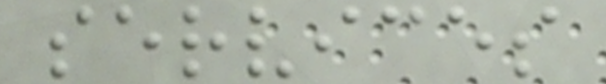services
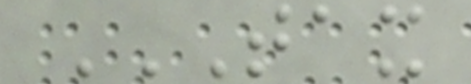TAX
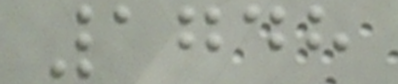1748
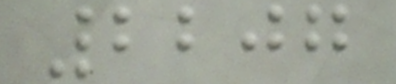2207
